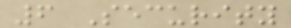6 Security
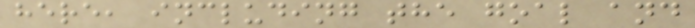here, including the goal and
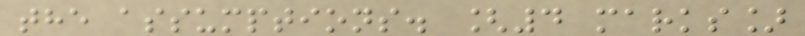the assumptions. [4 marks]
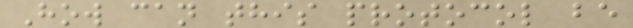How can this protocol be
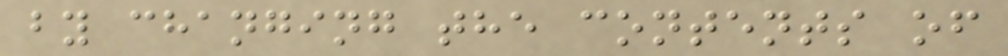by changing the contents of
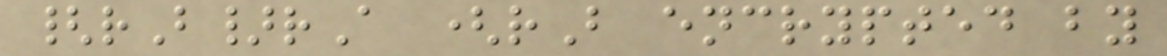{rB}rA (rB encrypted by
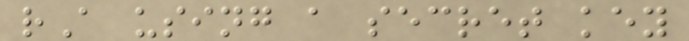rA using a secret key
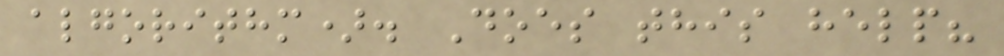algorithm). Does this help?
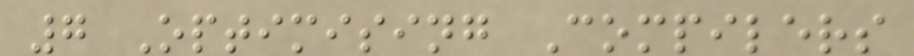7 Optimising Compilers
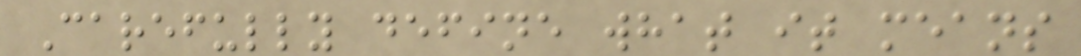Carefully define what it means
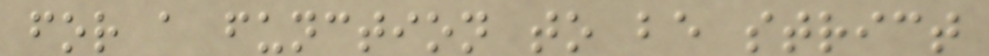for a function to be strict
